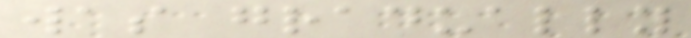was gradually
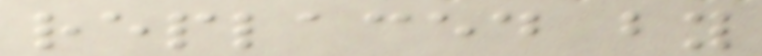replaced by
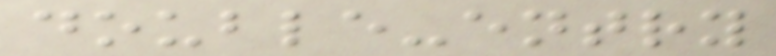double-entry
